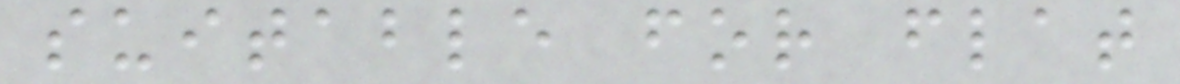suitable for flat
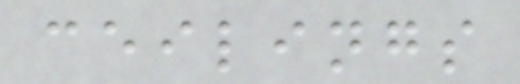ceilings
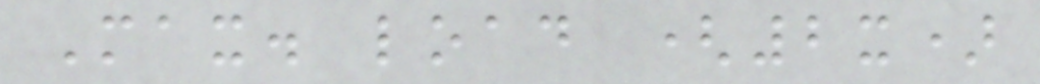Max. load (2x)
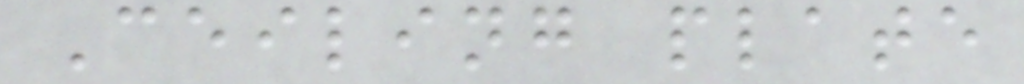Ceiling plate
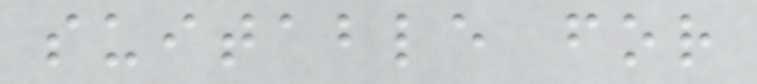suitable for
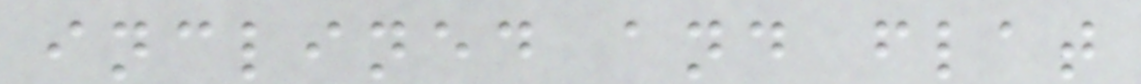inclined and flat
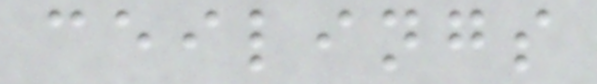ceilings
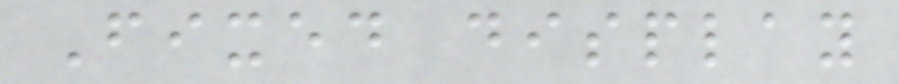Fixed display
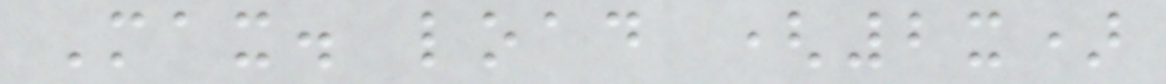Max. load (2x)
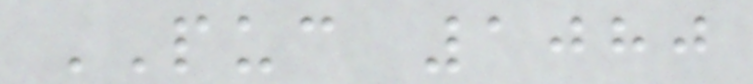PUC 1080
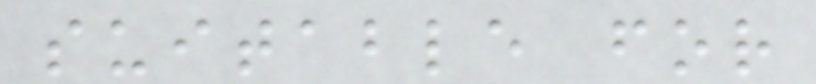suitable for
